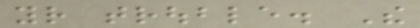your trouble. The
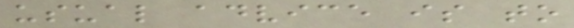usual advice is to
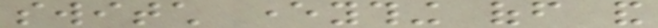switch everything off and
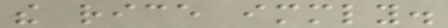the rice immediately.
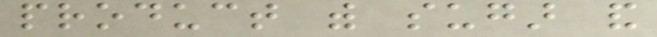product with sugar and
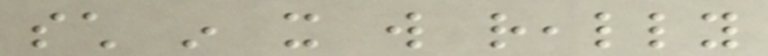such in it will really
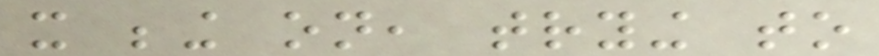it being on, trying to
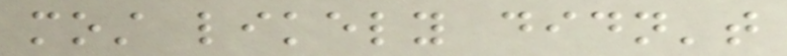most likely didn't
